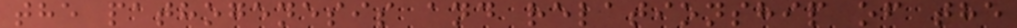the pathogenesis and relationship of the
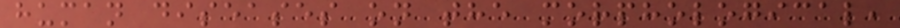human diseases on the morphological,
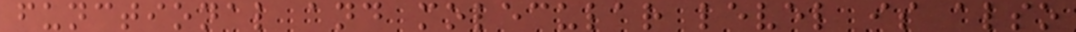functional and molecular level is also
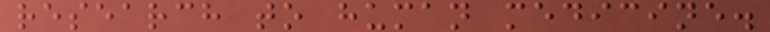research to human medicine.
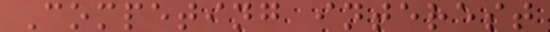Competing interest
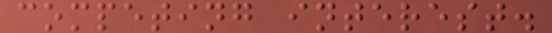competing interest.
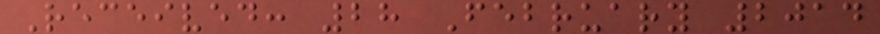Received: 28 February 2014
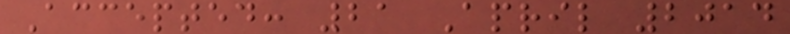Accepted: 21 April 2014
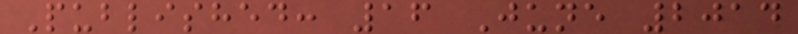Published: 16 June 2014
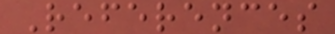References
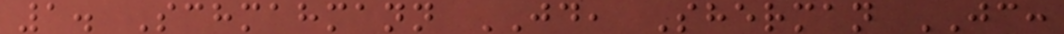1. Schmahmann JD, Sherman JC:
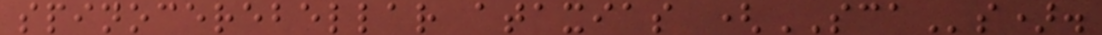spinocerebellar ataxias (SCAs).
